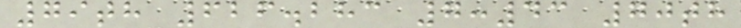79th 626.283 7:43 70th
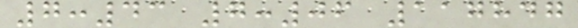7:43 7:06 117847
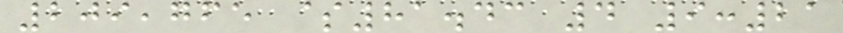209,765 $81.43 4 9:21
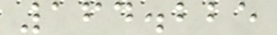164.225
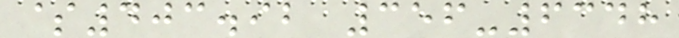$403.92 356-6348
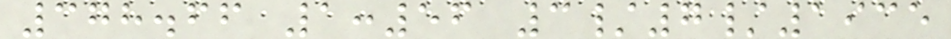378.66 1:56 3/7/1935
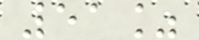51%
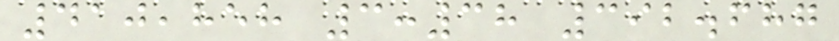410,858 3:38 392.687
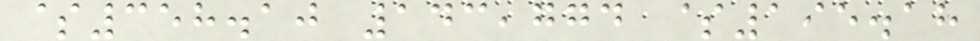$358.10 143,774 $195.18
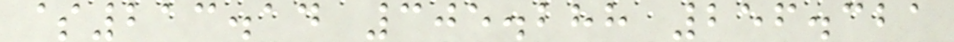$213.14 305.288 256.321
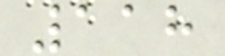118
